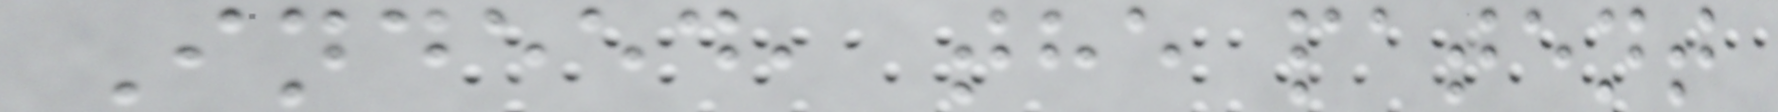Indeed, the patent
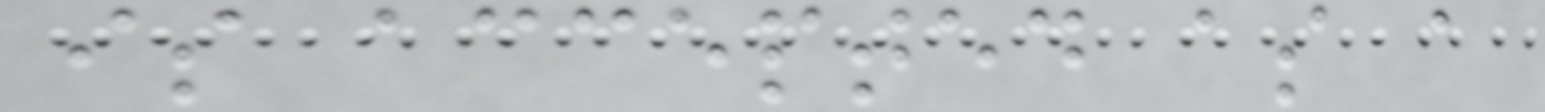is accepted as a
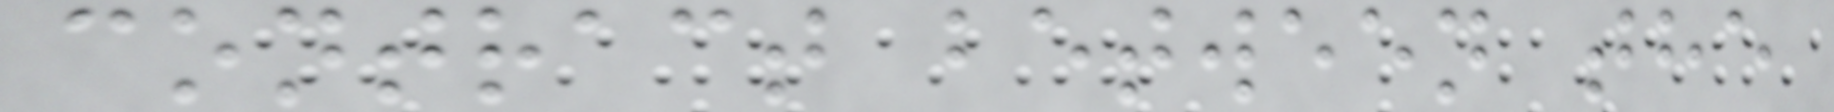contract between the
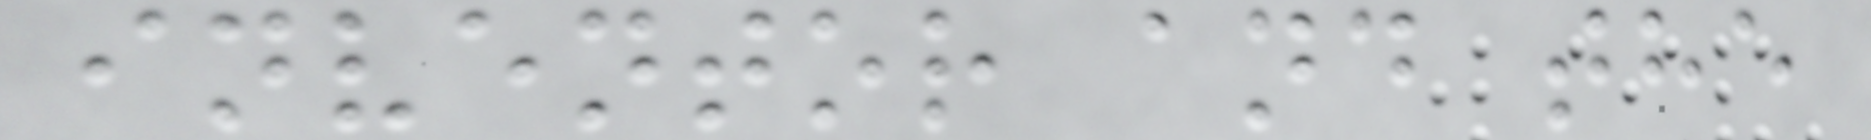inventor and the
